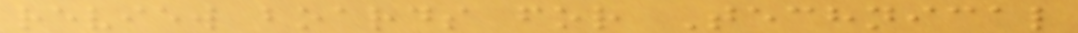review boards for Technical
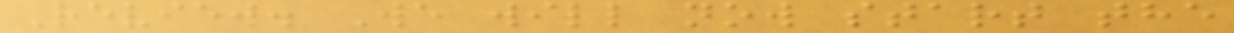Review. We will now start the
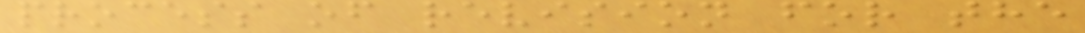process of revision for the
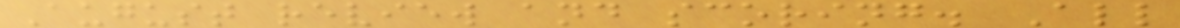August review and scoring. All
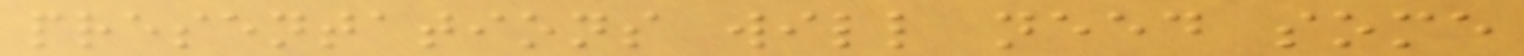presentations will need some
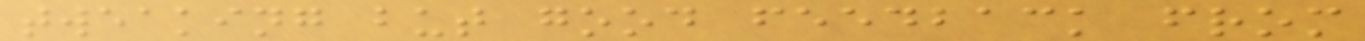tweaking but good feedback from
